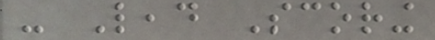- Lead Scoring
